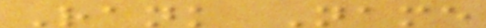Rank Name
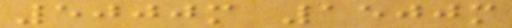5000m 1500m
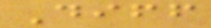Diff
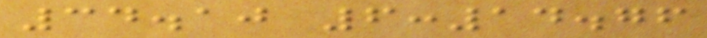34.10 6:14.76
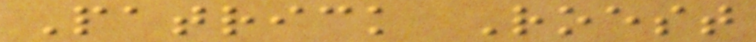Patrick Roest
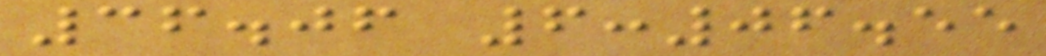36.06 6:06.55
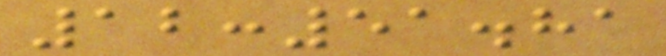12:51.81
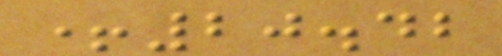+20.42
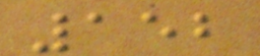152
